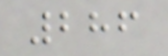286
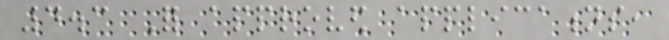4.3 For approved applications,
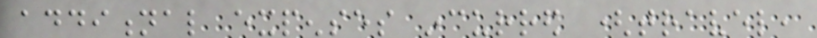additional expenses incurred (travel,
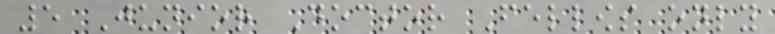5 Junior Doctor Fellows only
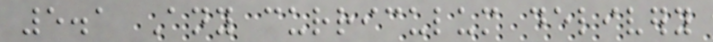5.1 Any curriculum delivery
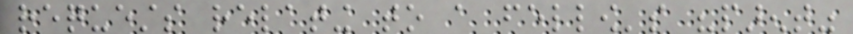requests relating to a fellow's "parent"
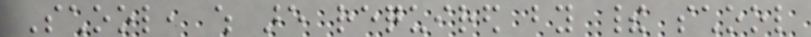School, which are required by their school
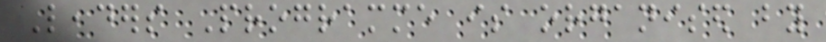Leaders Programme is organised by
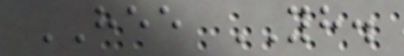HEE YH.
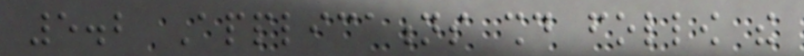5.2 Applications should follow the
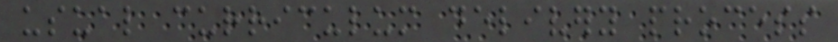usual curriculum delivery process
